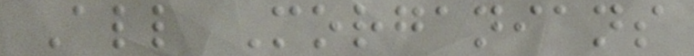All Morganians
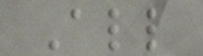All
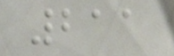211
